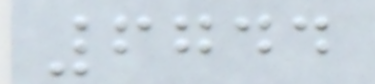6744
